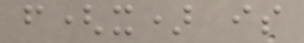f(x) is
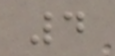4
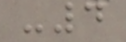-4
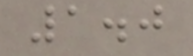1.0
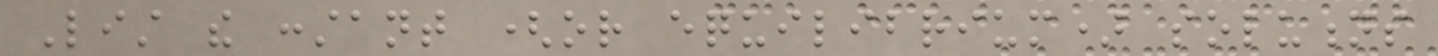List the constant (or equilibrium) solutions
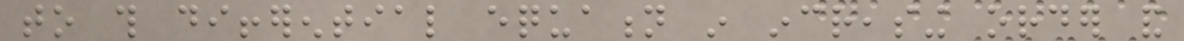to this differential equation in increasing order and
